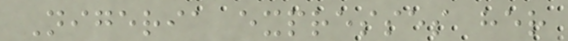Nigeria expresses her
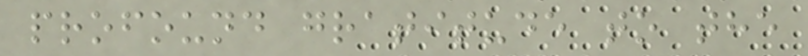profound gratitude to the
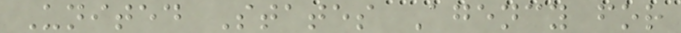United States Agency for
